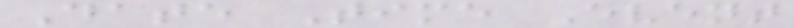Date Time Event
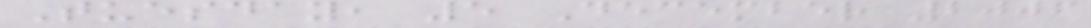Tuesday, 5 December 2006
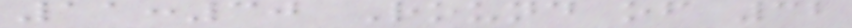11:30 Round of 32
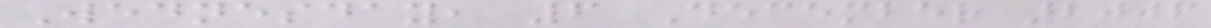Wednesday, 6 December 2006
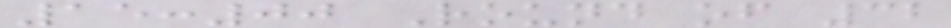15:00 Round of 32
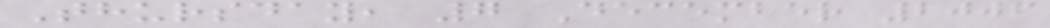Thursday, 7 December 2006
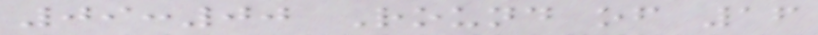09:00 Round of 16
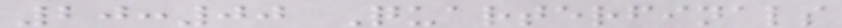20:00 Quarterfinals
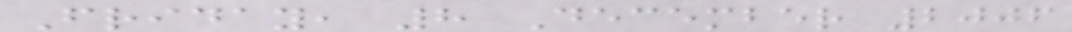Friday, 8 December 2006
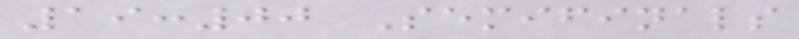19:00 Semifinals
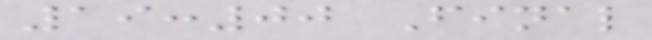19:00 Final
